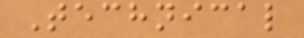Technical
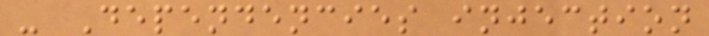- Dependencies injection
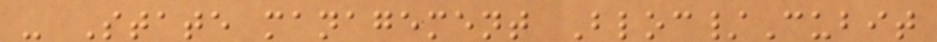- State management Bloc/Cubit
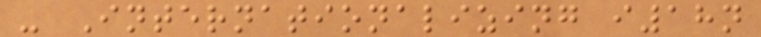- Internationalizing i18n
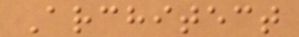Architect
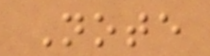Note
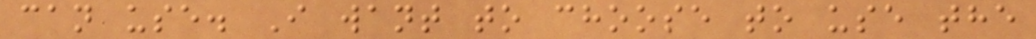can use. I want to choose to use the
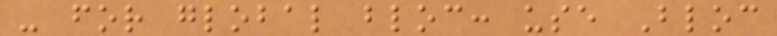- for global bloc: use Bloc
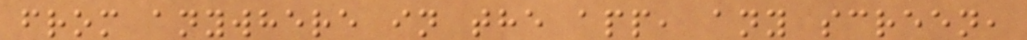from anywhere in the app, any screen,
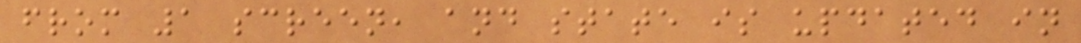from 1 screen, and state is updated in
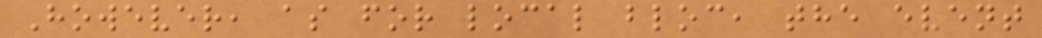However, as for local bloc, the event
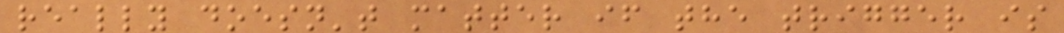really doesn't matter if the trigger is
